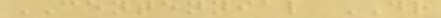CENTENNIAL DR
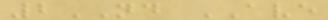2ND AVE
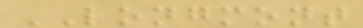LONGMONT
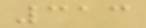313
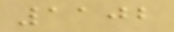1102
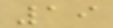19
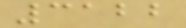3122
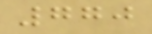770
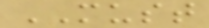MUST
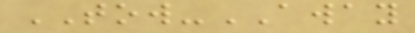TOW-AWAY
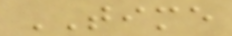TIME
